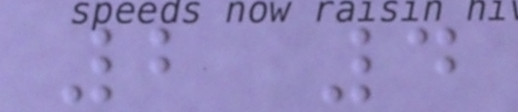2 4
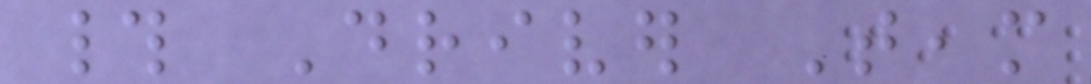# Driver Team
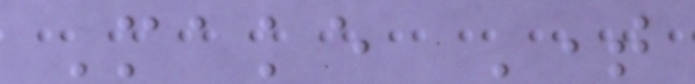Make Time
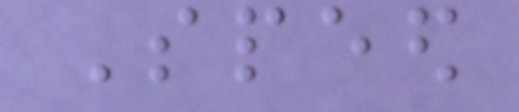Speed
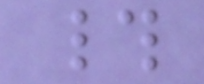#
